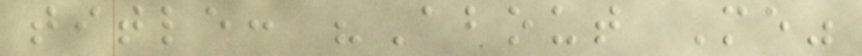title: "About Me"
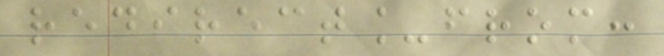redirect_from:
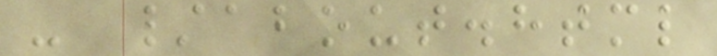- /about.html
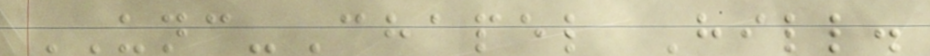UNC-Chapel Hill.
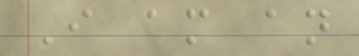I am an
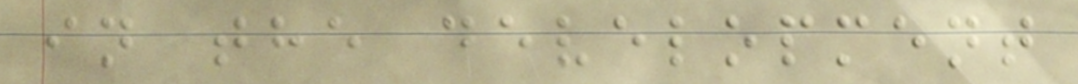in the development
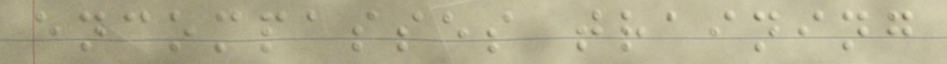encompasses training
